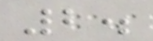2.
